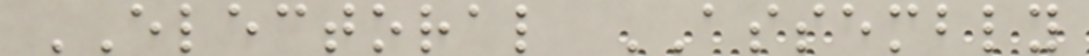ELECTORAL ASSEMBLY
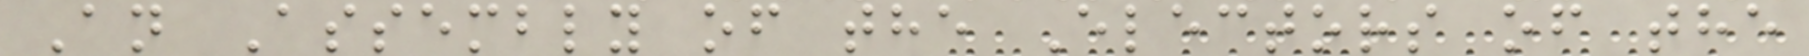An Assembly of the Electors of the
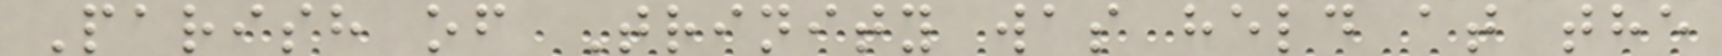Parish of Trinity was held at the
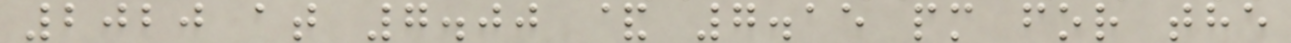2020 at 7.00 & 7.15 pm for the
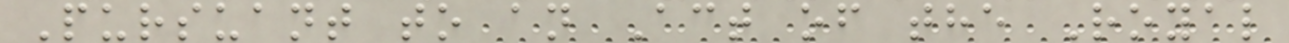Pursuant to an Act of the Royal
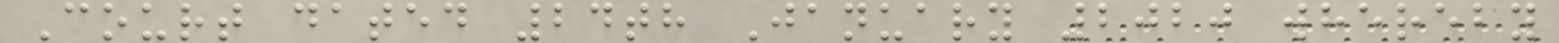Court dated 24th January 2020 whereby
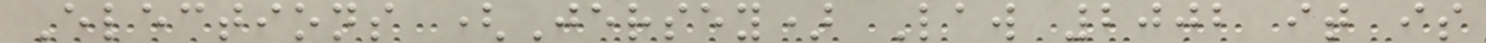Elections (Jersey) Law 2002 it is
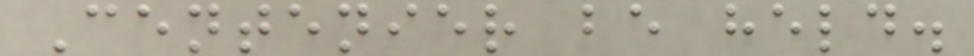Centenier be held.
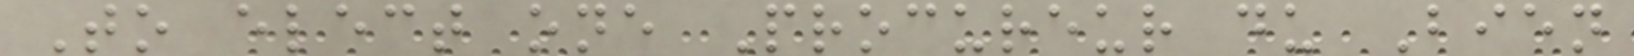To elect one Procureur du Bien
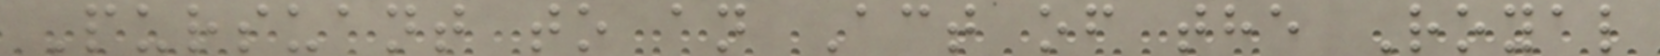Pursuant to an Act of the Royal
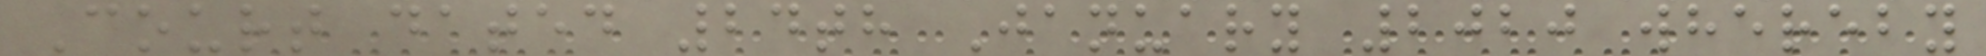Court dated 24th January 2020 whereby
